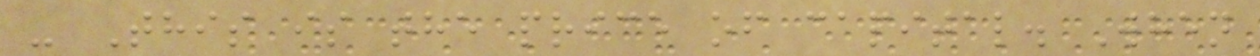- This is the price of capital. When
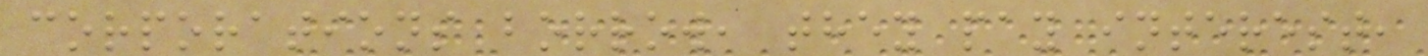corporations borrow, they pay interest,
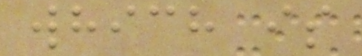which is
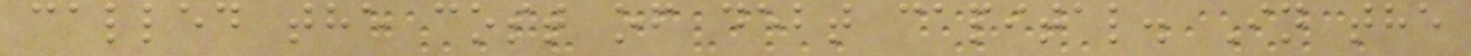called the cost of debt capital. In the
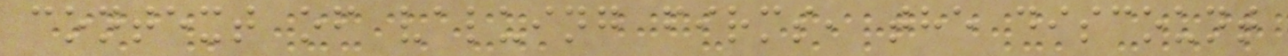context of valuing firms, the discount
